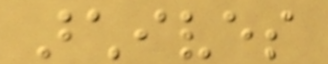archives
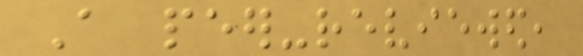A peer-reviewed,
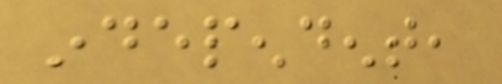independent,
